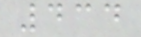434
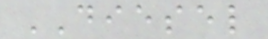DIESEL
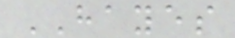HAYES
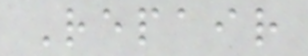Repair
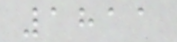1811
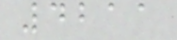4211
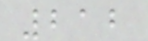212
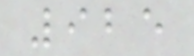925
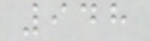948
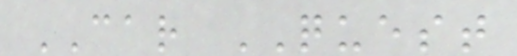CAR QUEST
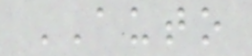AUTO
